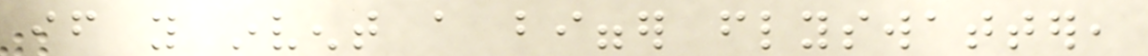if you invent a bigger flyswatter,
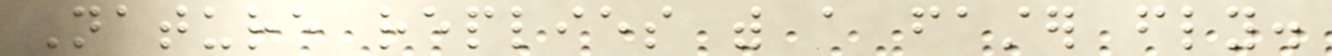Nature replies with a faster fly.
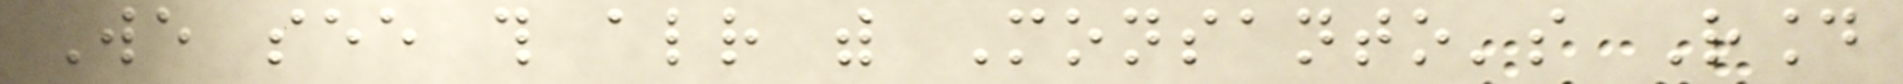We see this already with Monsanto's Round
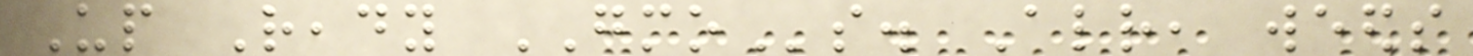Up Ready GMOs. Already, weeds
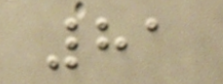81
